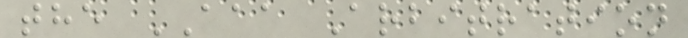the AAA Arbitration
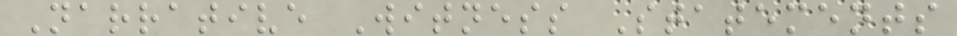Narrative Witness Statements
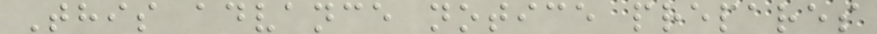This advance notice prepares
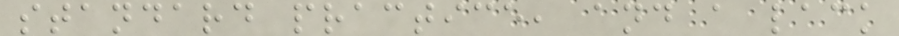standard practice, and a lack
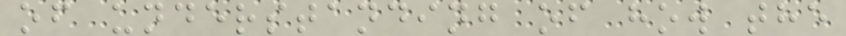of understanding of how the
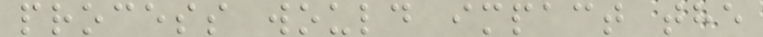process would impact the
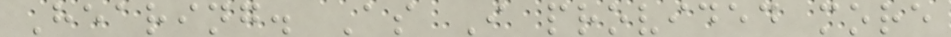Hearing. As I provided more
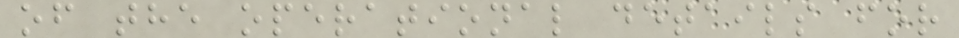of the operational details for
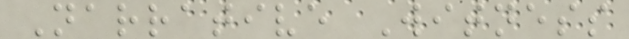Narrative Witness
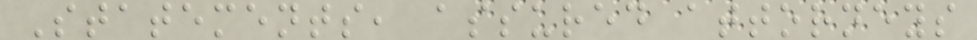Statements, assured attorneys
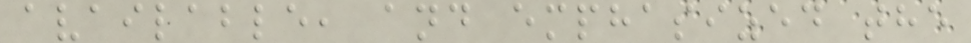available, and emphasized the
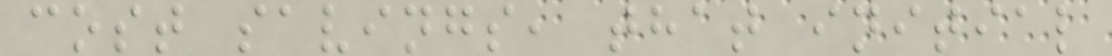cost savings, that initial
